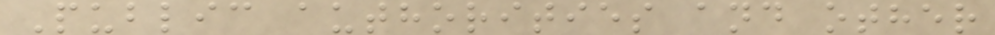Public authorities and other
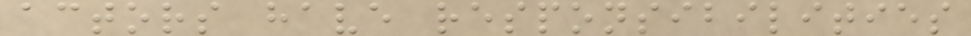actors have responsibilities
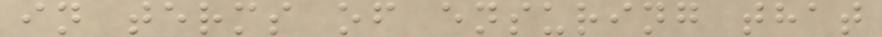in terms of ensuring that
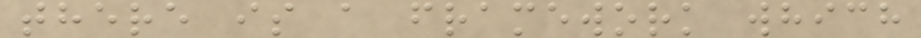there is a framework which
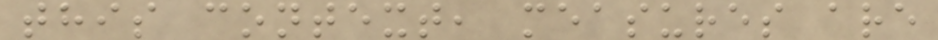this context, measures are
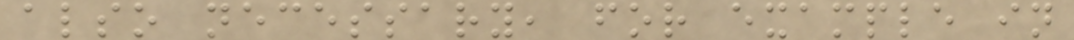also necessary, for example in
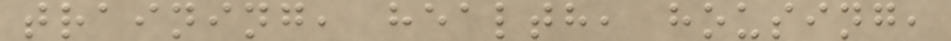training, health, housing,
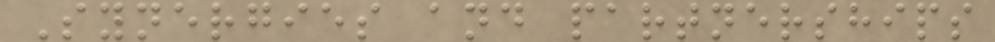Synergies and partnerships
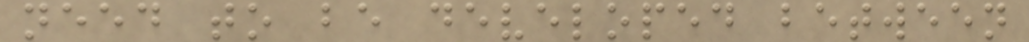need to be developed between
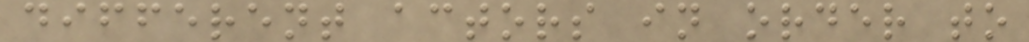different actors in order to
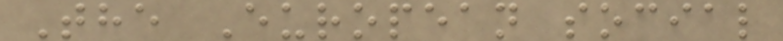The European social
